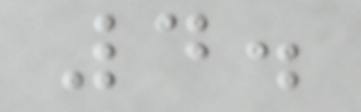4.
